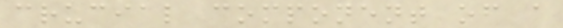crucial component of a
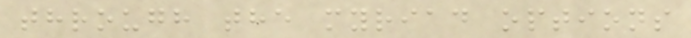through the myriad options
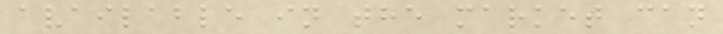available in the market can
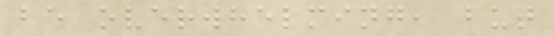be overwhelming, but
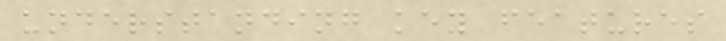understanding key features
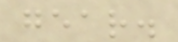gear.
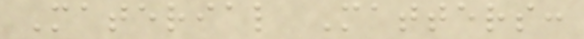Material Matters:
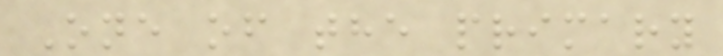One of the primary
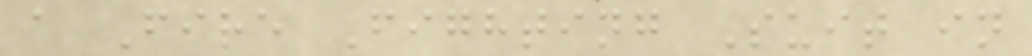a Fire Fighting Suit in
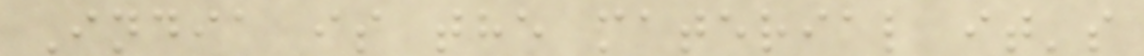India is the material it's
